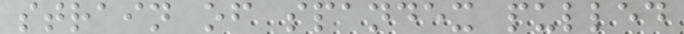strain of spandex pulled
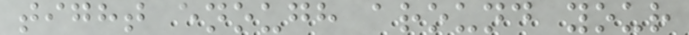tight enough around your
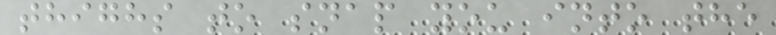thighs to snap you into the
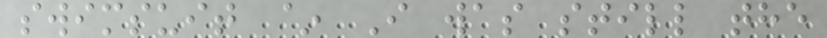swimsuit ~ I was still the
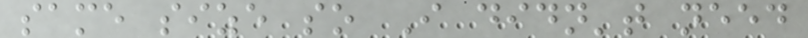same size so I didn't need
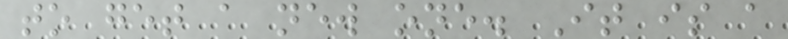to get a new one. It is a
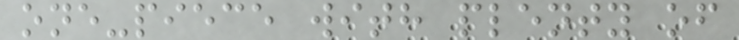one-piece with plenty of
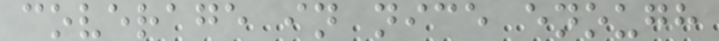coverage in nice enough
